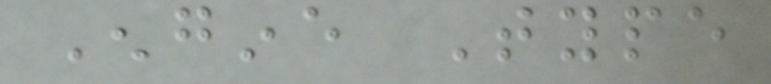Engine Type
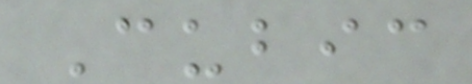Cubic
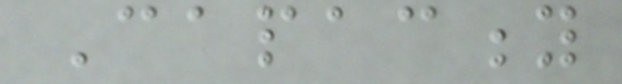Capacity
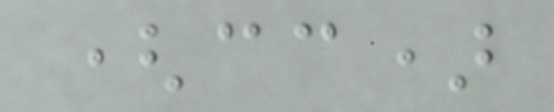(cc)
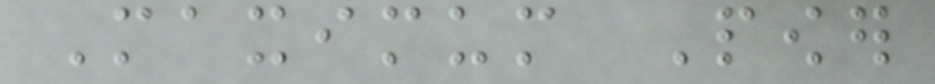Maximum Power
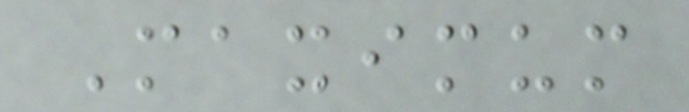Maximum
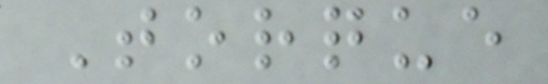Torque
